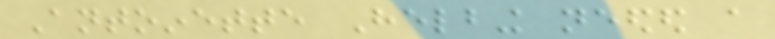Antoinette Helbing needed a
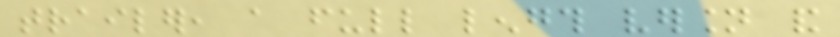trailer, a full length version and
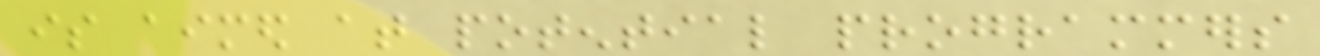is aimed at potential programmers
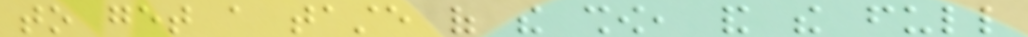to get a taste of the show, and the full
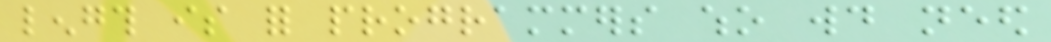length is for programmers who would need
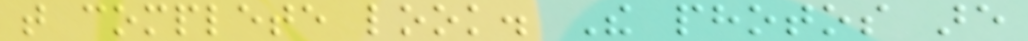that complete look. The photos are
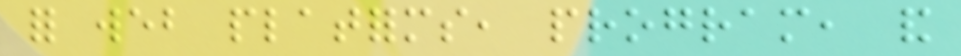for web platforms, program, and
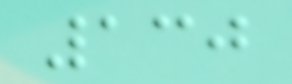130
